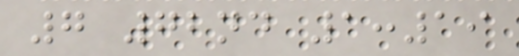7 72nd 1:19
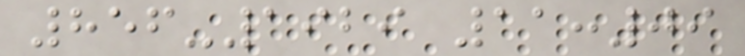856-1929 11:09
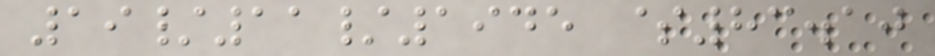19/11/1945 $83.10
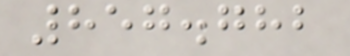857.782
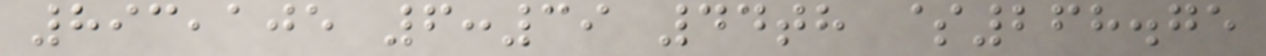893,105 6:39 44th $268.75
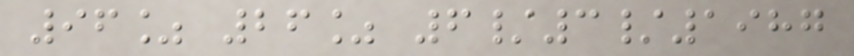96% 26% 6/3/1987
